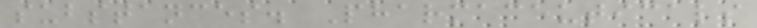substances. Pharmaceuticals
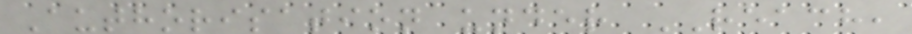Authorisation under REACH,
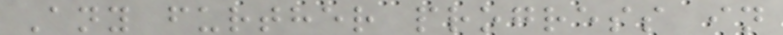Any further progress in
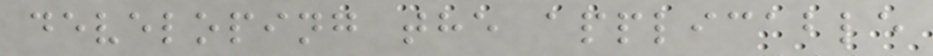developing the applicable
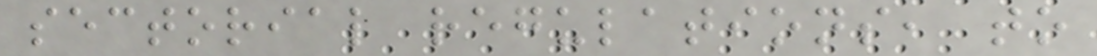sectorial regulations, to
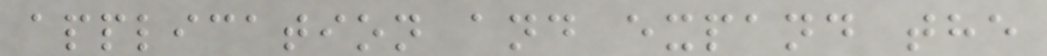application and expand the
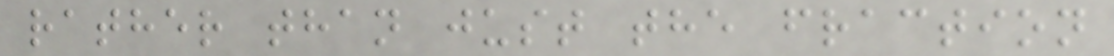rather than just the fraction
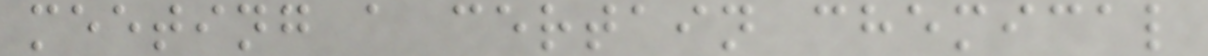meeting a certain chemical
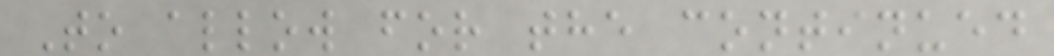To allow for the continued
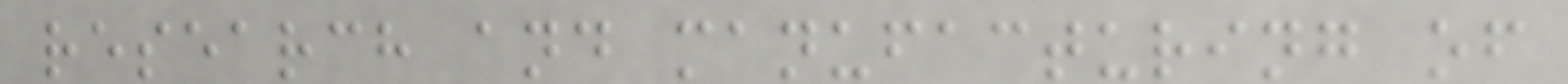research and manufacturing of
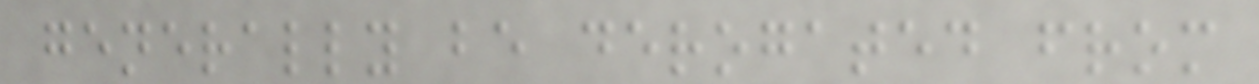generally be derogated from
